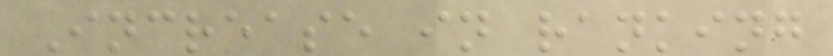Increase in ranking
